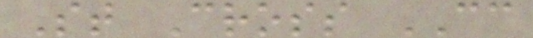St Cross CC
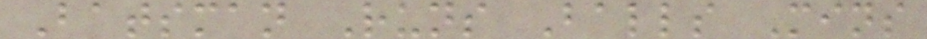Batsman Runs Balls Mins
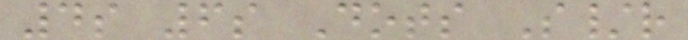4s 6s Dots S/r
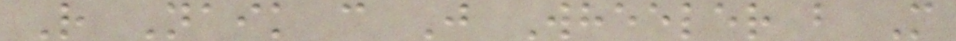R Naik c J Wheeler b M
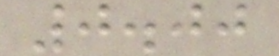0.00
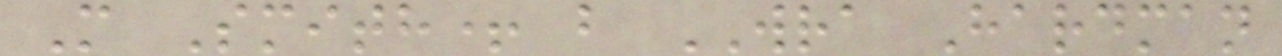M Smith+ b WRA Hardman
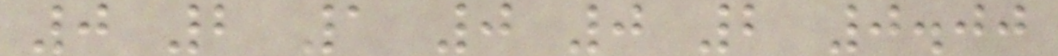0 2 1 0 0 2 0.00
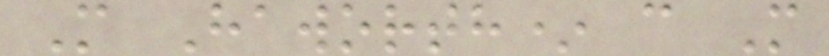M Haworth* c M
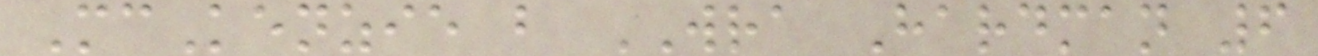McKenzie b WRA Hardman 6
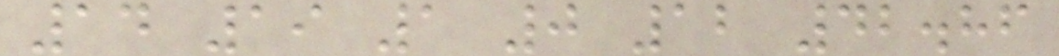14 19 1 0 12 42.86
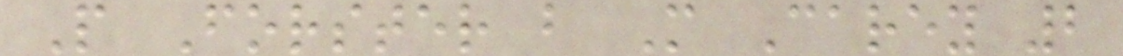P Forster b M Carey 2
